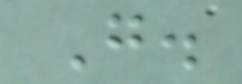G.
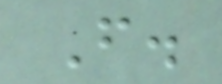F.
